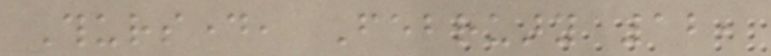Thursday, February 12,
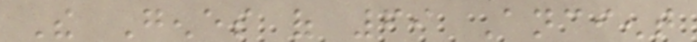The Genes of 69 Ancient
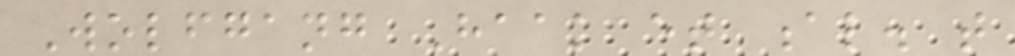Wolfgang Haak et al. that
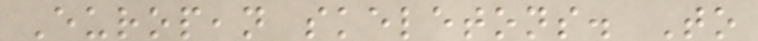European skeletons. To
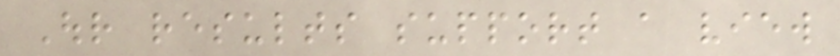Our results support a view
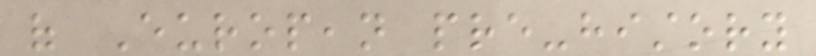of European pre-history
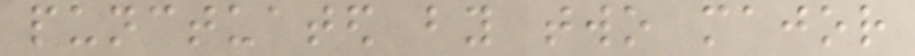punctuated by two major
